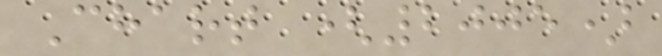Chart (2005)
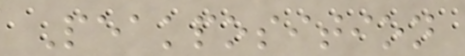Peakposition
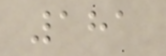181
